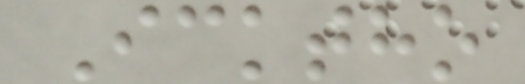Icktho
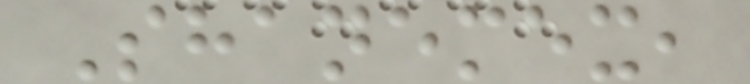Shanemex,
